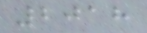2018
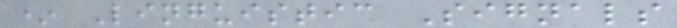* Linguistic Signals
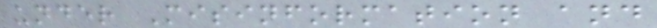under Misinformation and
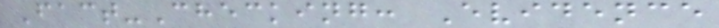Fact-Checking: Evidence
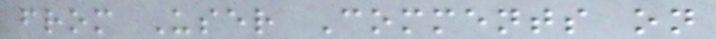from User Comments on
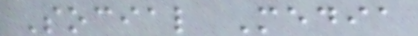Social Media
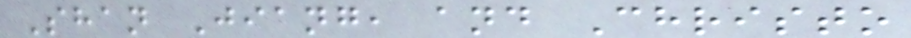Shan Jiang, and Christo
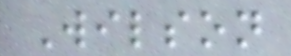Wilson
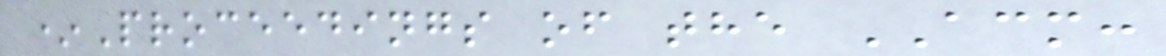*Proceedings of the ACM:
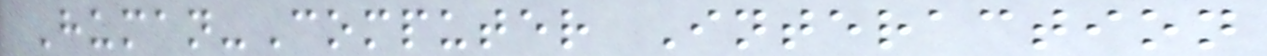Human-Computer Interaction
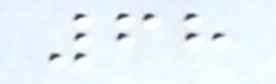68
